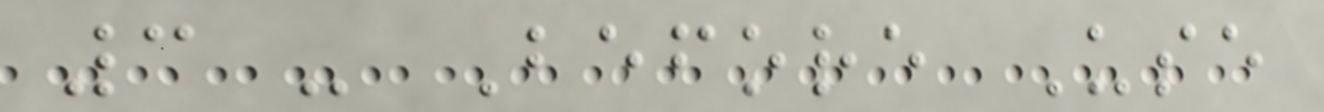3 - Before Use
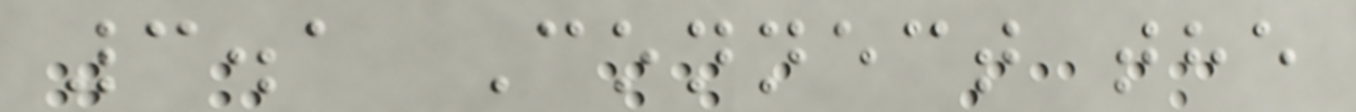3.1 Connect the
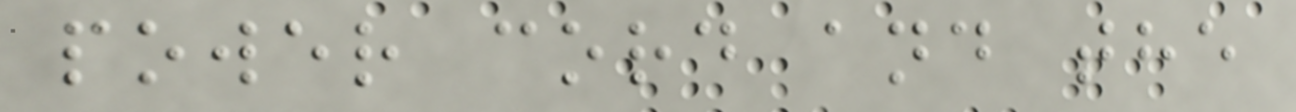power cord and the
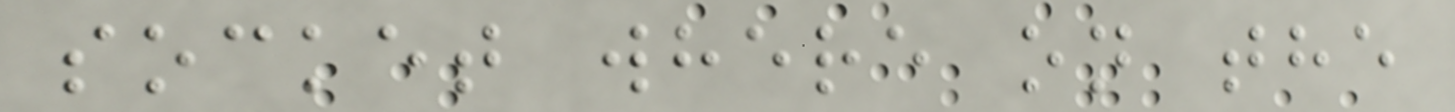socket where on the
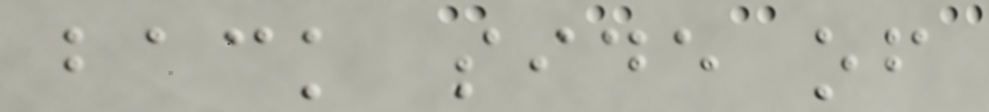back side of
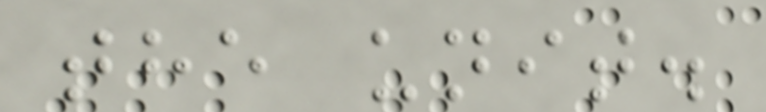the unit.
